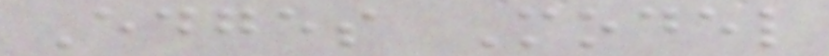Edges Model
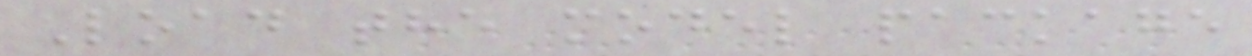Load the model package
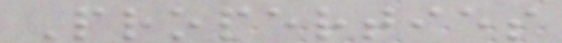Properties
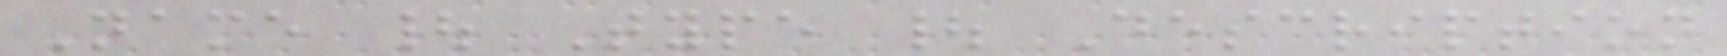Name | Type | Description
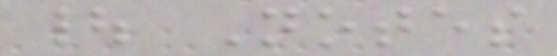| Notes
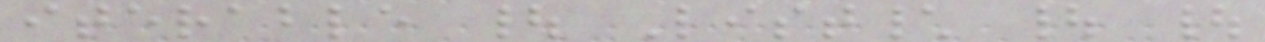iterable | List\ | |
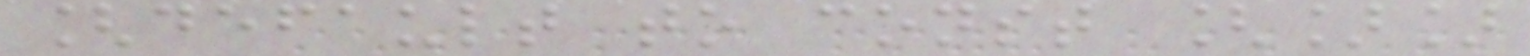[default to const []]
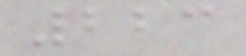223
